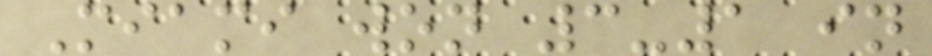Miami won 3-1 in
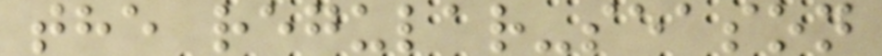the regular-season
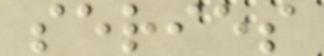series
